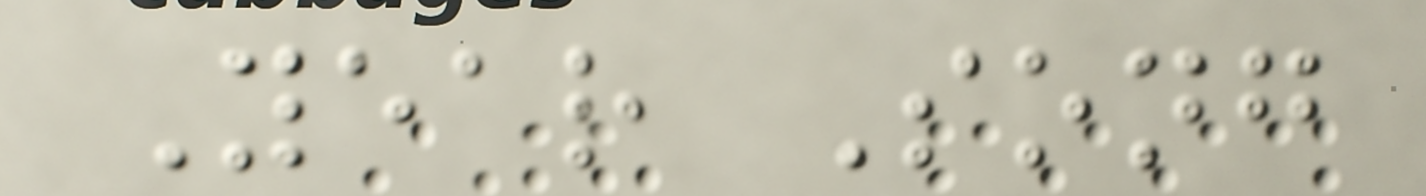Year Song
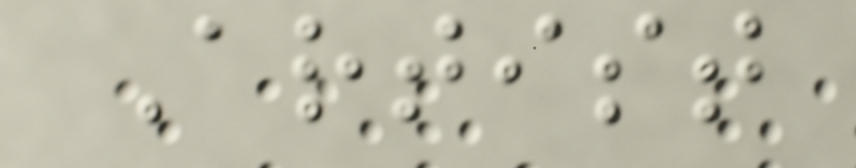Artist
